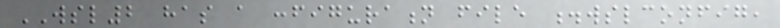WSL2 has a configuration file .wslconfig,
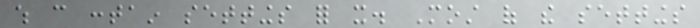which can contain settings for it. Most of the settings
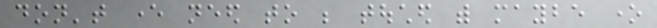don't ever need to be touched with maybe one
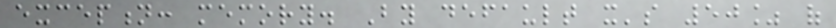exception: memory. By default it's 50% of
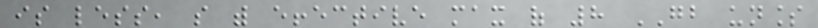is less, so with effective max of 8 GB unless
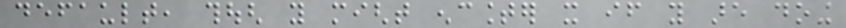default, though you might encounter it if you are doing
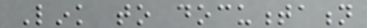Link to documentation
